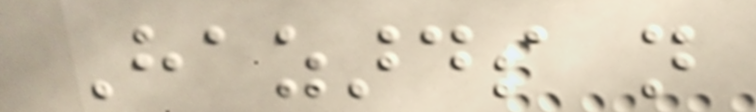Hazards not
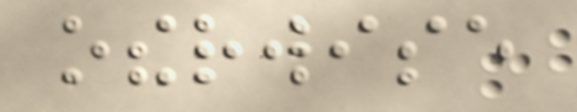otherwise
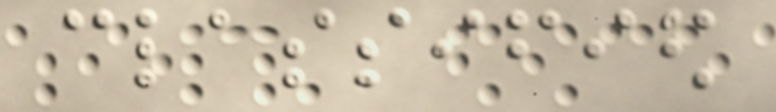classified
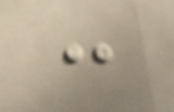:
